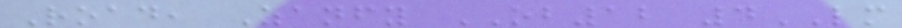Road, Zanfy OB12 4LM
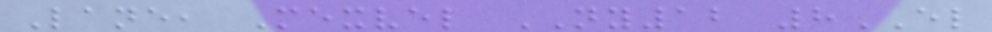Lane, Mexvel NY12 8EL
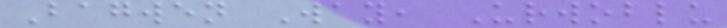Bagwen Way, Urwoblu
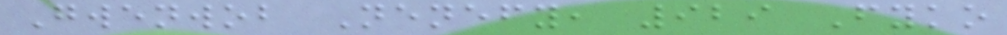Gwenwob Nenefy, 929 Fyko
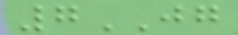7JG
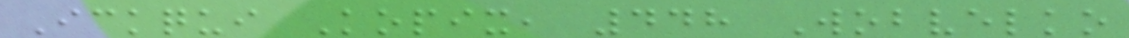Ickqui Kopix, 448 Wobvelko
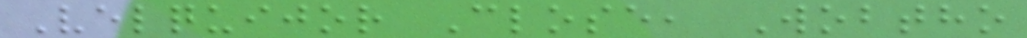Velquijor Close, Wobtho
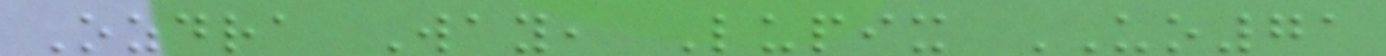Ozdra Way, Lupix UO71
